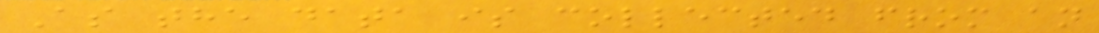As the data is collected from an
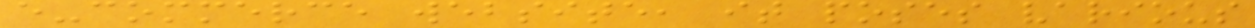e-commerce website, it poses various
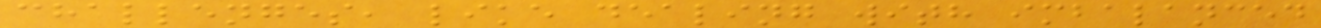challenges, like dealing with imbalanced
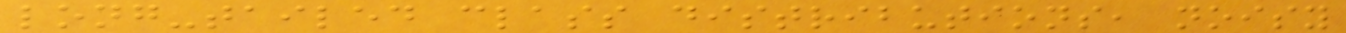long-tailed class distributions, noisy
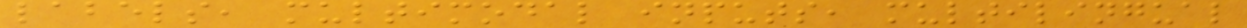labels, multimodal inputs, multilingual
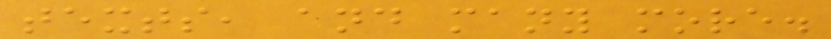texts, and many more.
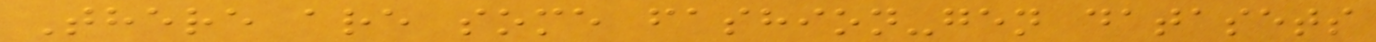There are some fashion-gen datasets
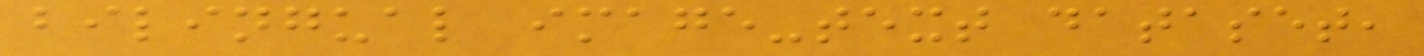bilingual image-text dataset,
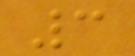3
